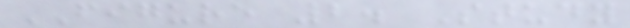FIGURE 2. Study
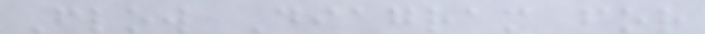Flow Diagram for
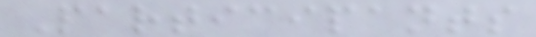Participants
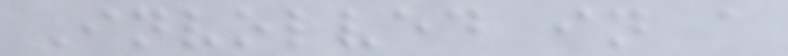Involved in a
